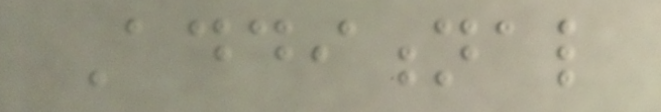Additional
